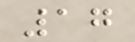17
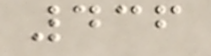436
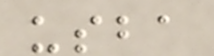usba
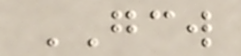GCW
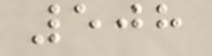508
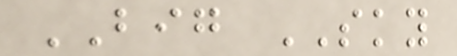BIG SKY
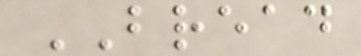BREAD
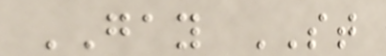GAY ST
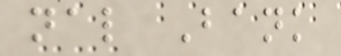nal Bank
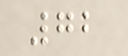72
